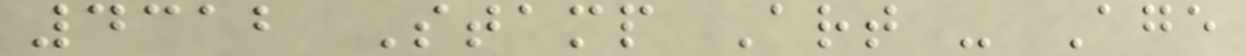4312 Stamp Art - Age
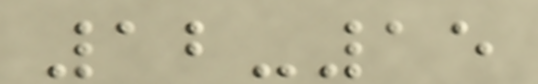12-15
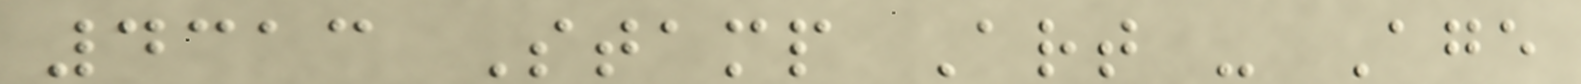4313 Stamp Art - Age
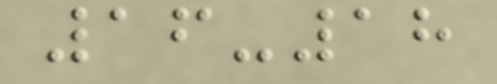16-18
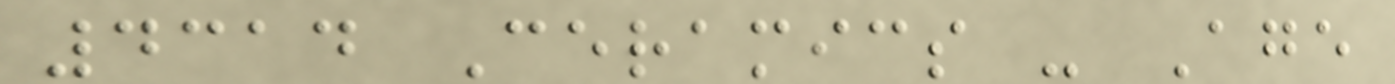4314 Ceramics - Age
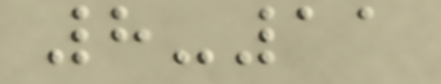8-11
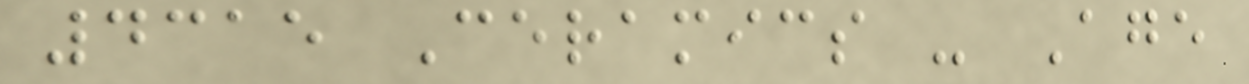4315 Ceramics - Age
